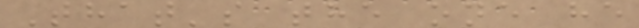That's the one he
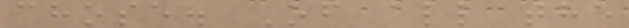chose. Of all the
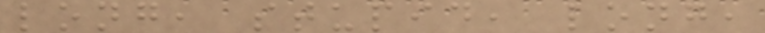long, stupid, long,
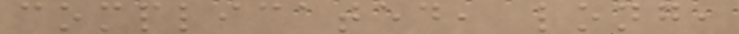complicated, long,
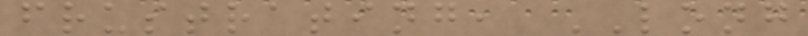frustrating, LONG
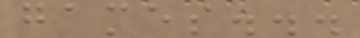games...
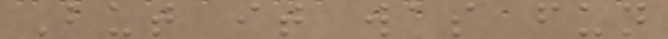But it was fun
